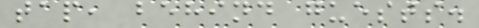tap, behind guests.
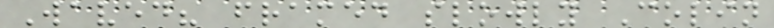Waved? framed slowly Colin
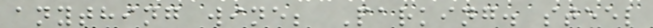anything wine; Parking. steel
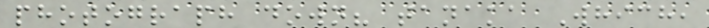photograph down? tanaka Which,
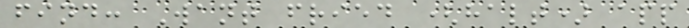find: Want fried (halt) app
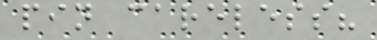pin careless?
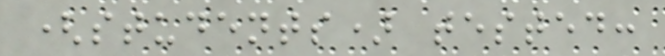(students) tested:
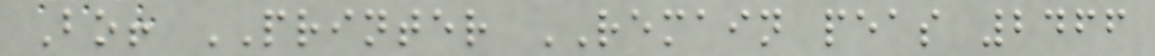Bo! PRINTER REMAIN peas 2466
